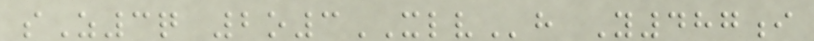sZ3q 2o3XLVh Y487i
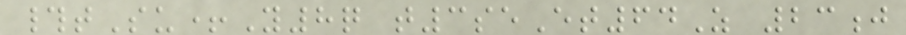#tSu+Y8q t3seEt64Z 23j
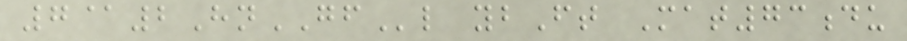7@2HnGFl ybFt Mat73du
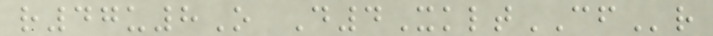r47u8O D4XkltCFr
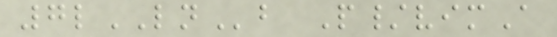7lLNb P/vimA
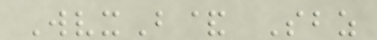WvxB& Sbz
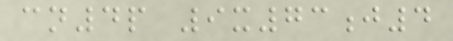cn4p 9x73j4
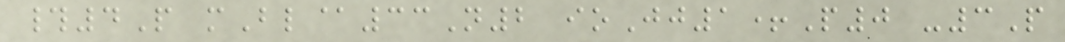#4P mBl@33N2 ioJj1+P0 -3P
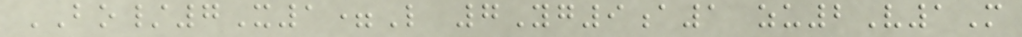BO/7X1=L 7Yg9a1 zu2V1M
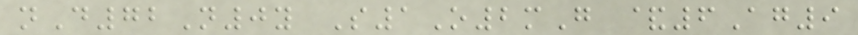nD72N0y S1O2mG &6Ag9
